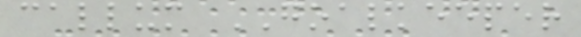callum GOALKEEPER
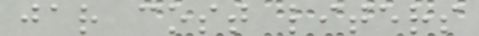jar cost liters
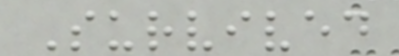Survived
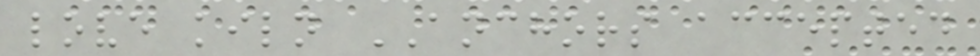love kiln ANCHORS accepted
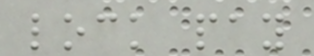lock pay
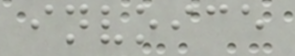invoice
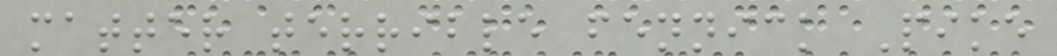matter terrible fennick Pike
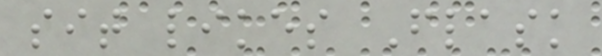sit likes Flask
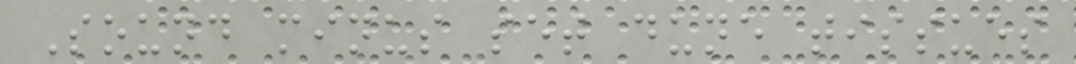Sound minus set dune tissues
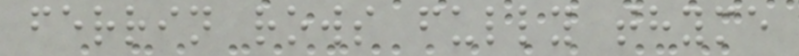ferrin rows fully thyme
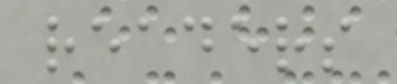readers
